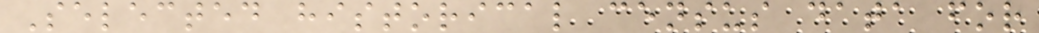Selected historical census data for
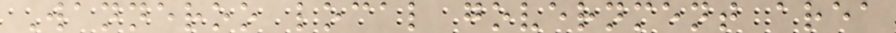Wanneroo local government area
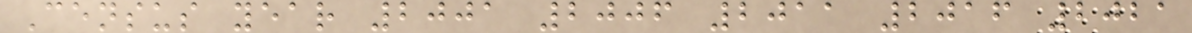Census year 2001 2006 2011 2016 2021
